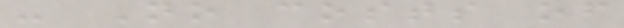- No costs of
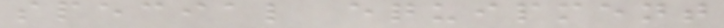special equipment
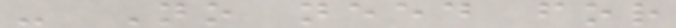- No need for
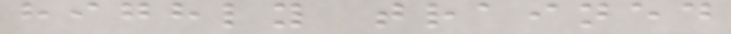highly trained
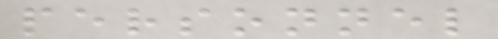personnel
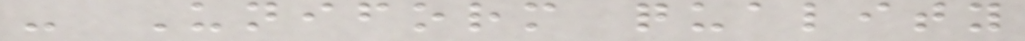- Uniform quality
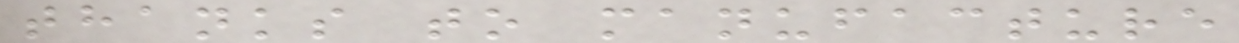thanks to manufacture
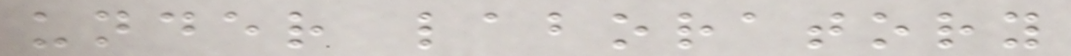under laboratory
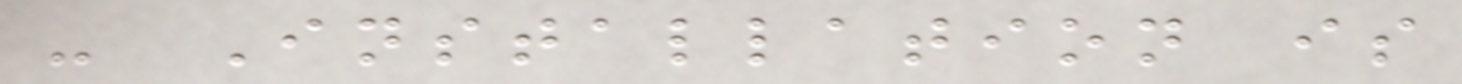- Installation is
